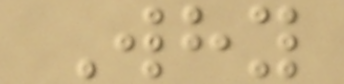Why
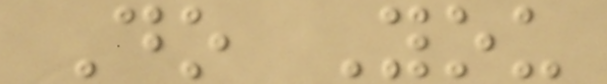Do You
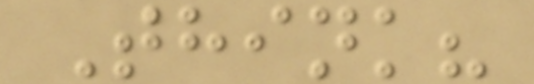Think?
